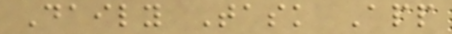Daily Task App
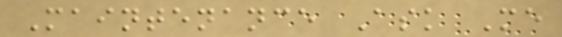Maintenance Ask Me
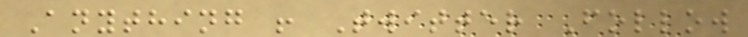Anything ! Twitter Follow
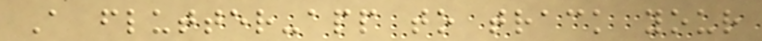A flutter-app to track your
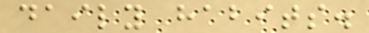daily habits.
